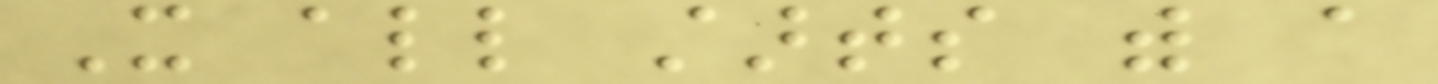It all starts with a
